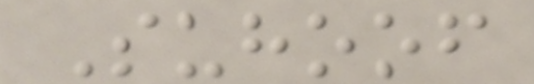Suhoof
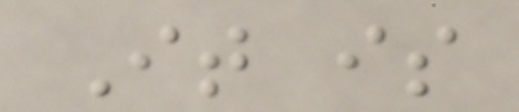It is
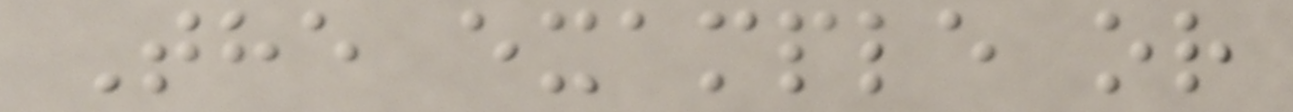The example or
